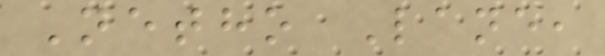Netho Lane,
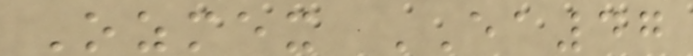Ozmex EA47
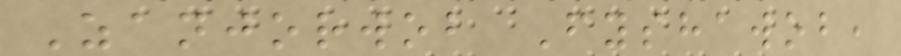Zanjorwob Fyshawob,
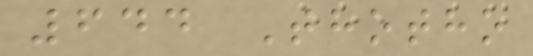644 Thotho
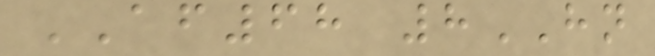AF68 8HN
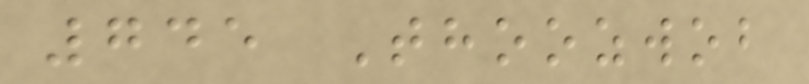745 Thoozwob
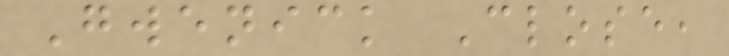Gwenick Close,
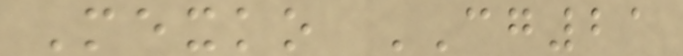Mexko CG21
